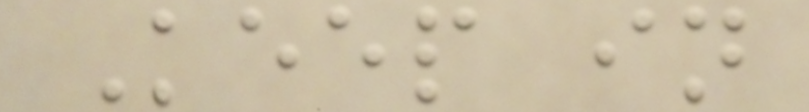Keep in
